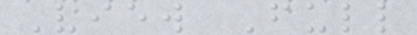View Full
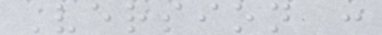Version :
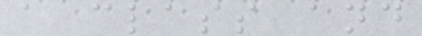a class and
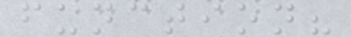function?
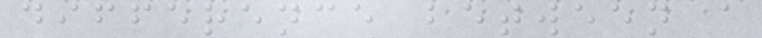difference between a
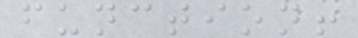function!
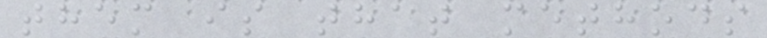them is that methods
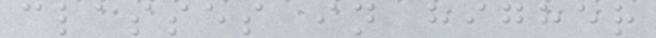classes in higher
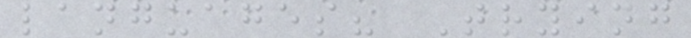languages? Trying
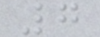7
